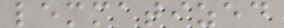lemmatized
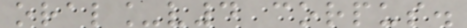oral_v4 corpus.
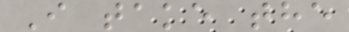I take the
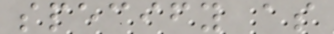specify as
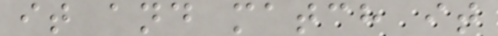it and match it
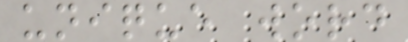unique word
